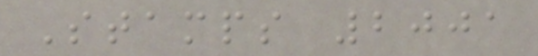Stamps 2001
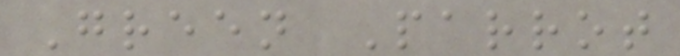Green Parrot
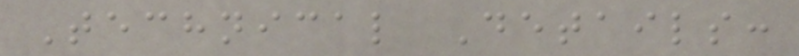Technical Details:
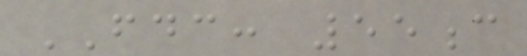FDC: 55c
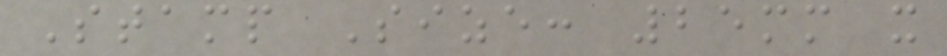Stamp Size: 25mm x
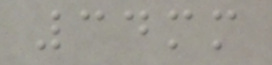34mm
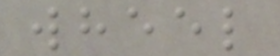wheel
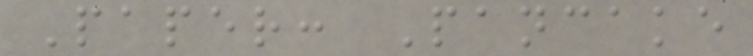Paper: Pancake
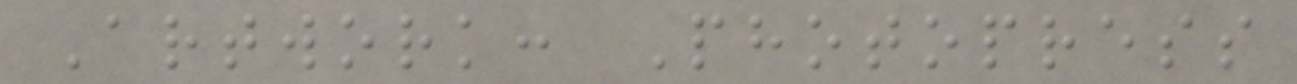Artwork: Photopress
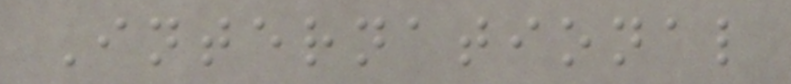International
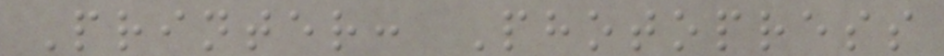Printer: Photopress
